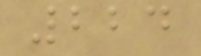224
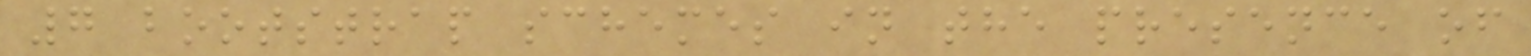7 bootstrap schemes in the presence of
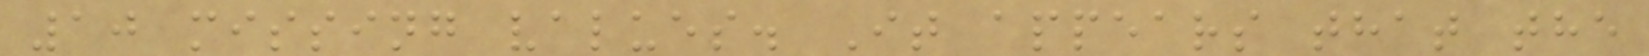10 missing values. It appears that the
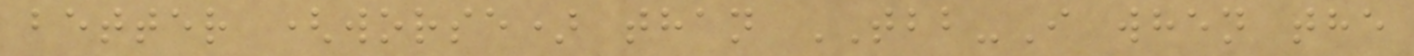better (worse) than TBB-I when the
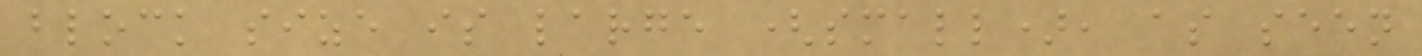block size is large (small), as seen
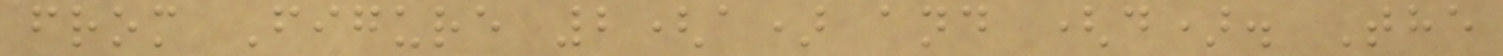from Figure 2(a) and (d). The
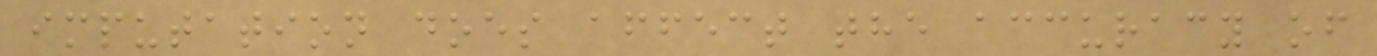imputation does affect the accuracy of
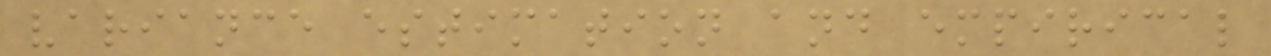variance estimation and empirical
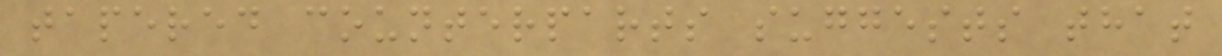tapered counterparts suggests that
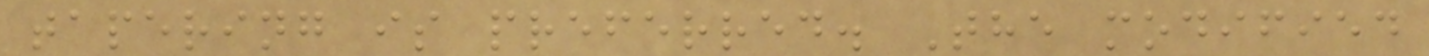tapering is preferred. The modified
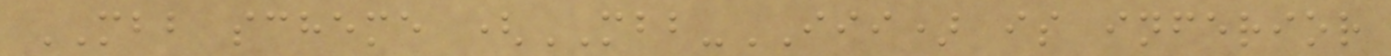MBB scheme (MBB-III) is inferior
